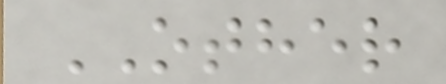OTHER
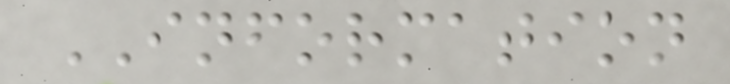INFORMATION
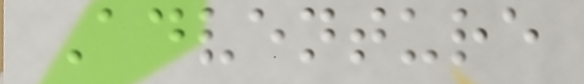Adventure
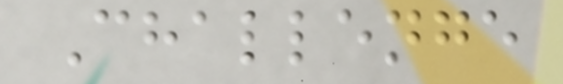Challenge
